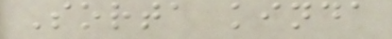Sorta kinda
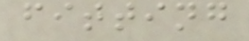fitting
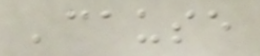'cause
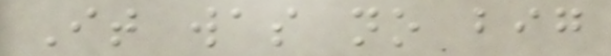It was no big
